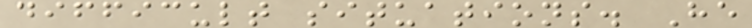difficult situations. He
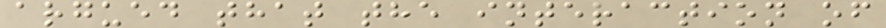argued that the interaction of
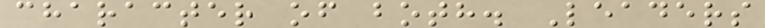character of both. Leaders
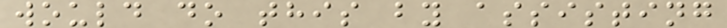would do this by assisting
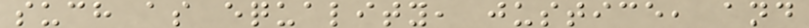such as equality, justice, and
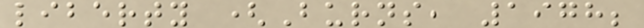liberty (Burns, 1978;
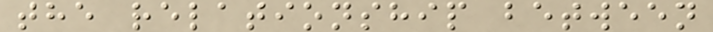the relationship between
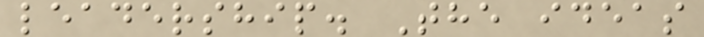leadership. The ideas
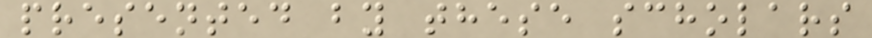presented by these scholars
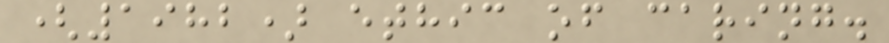(1982) ethic of caring.
